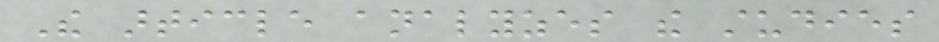The article analyzes the studies
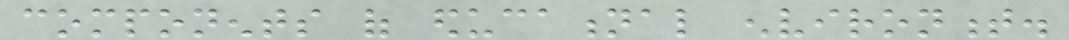components of educational environment.
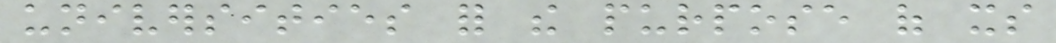universities for the purpose of its
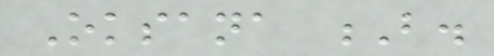Oksana B.
